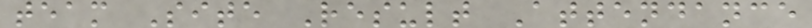team Site Result Attendance
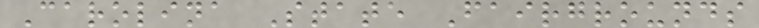Carolina State Fairgrounds
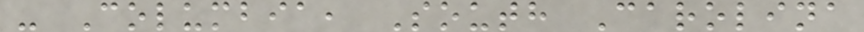- Columbia, South Carolina
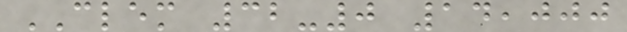CLEM 32-0 14,000
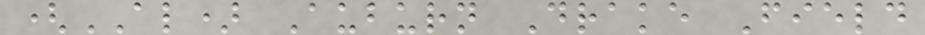(AL) Auburn Drake Field
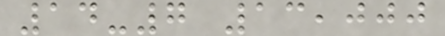14-7 13,000
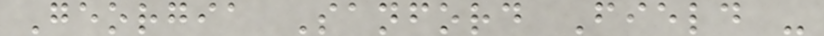Georgia Sanford Field -
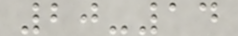20-14
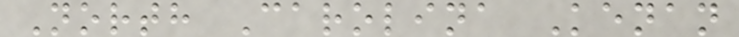North Carolina Kenan
